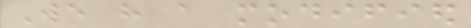We have a modified
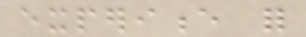experience for
